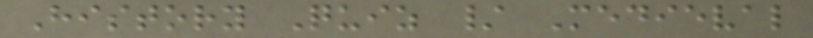History Quiz / Medieval
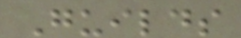Guilds
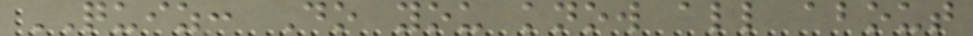QUIZ: Do you know all about
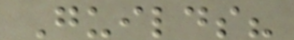Guilds?
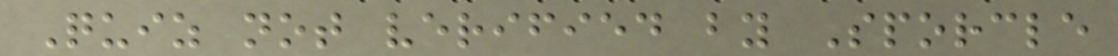Quiz not verified by Sporcle
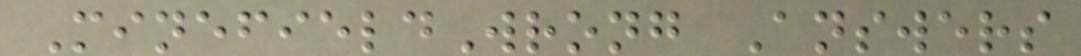MinefieldWrong Answers
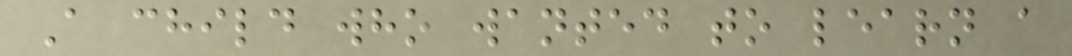A child who wanted to learn a
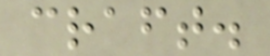craft.
